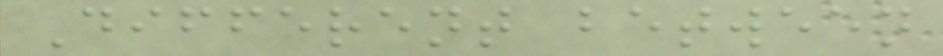Different between
